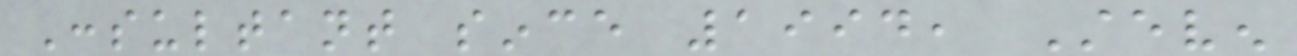Consultant since 1994, Steven
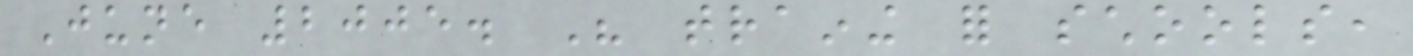June 2005. His training for schools,
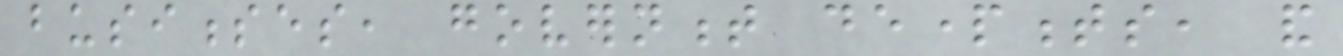businesses, government departments, and
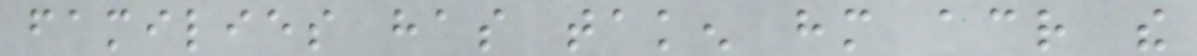families has taken him across the
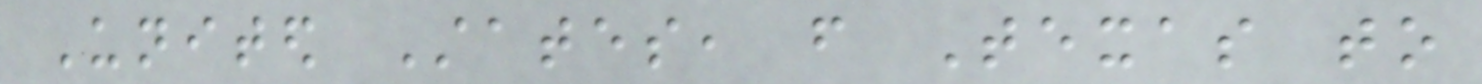United States, from Texas to
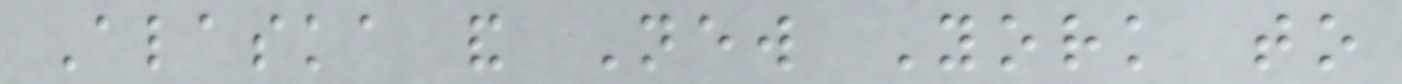Alaska and New York to
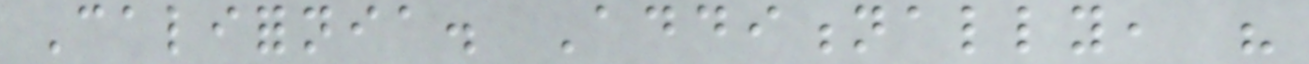California. Additionally, his
